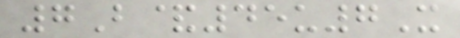7B&45u7X
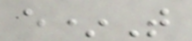e*T
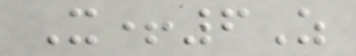X+6Z
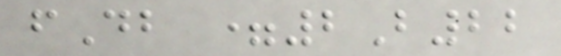fDb =2B22
